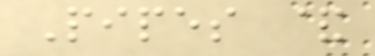Pipes &
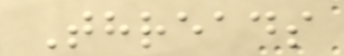Threads
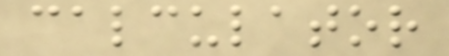calculator
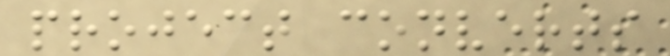project converts
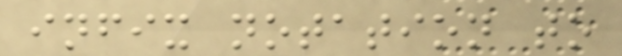infix notation to
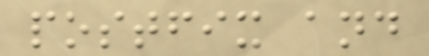postfix and
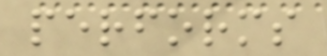performs
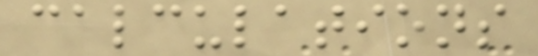calculations
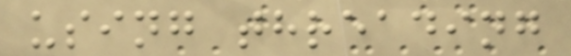using threading
